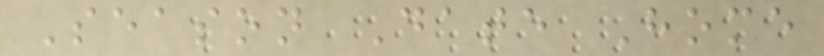Season Date Home
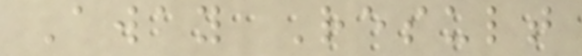Away Result
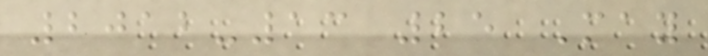2012-13 25 May
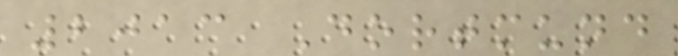2013 Dortmund
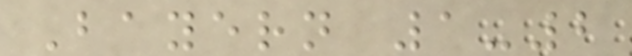Bayern 1-2
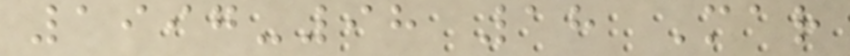1997-98 18 Mar
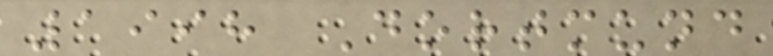1998 Dortmund
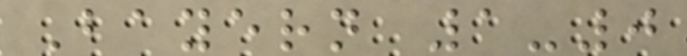Bayern 1-0
